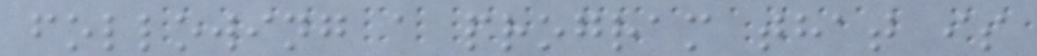following a program that is
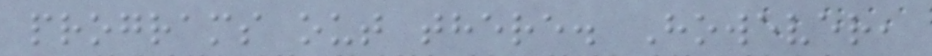programs out there. However,
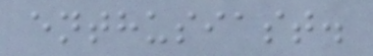enthusiast.
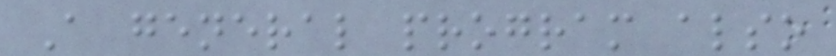A general program also
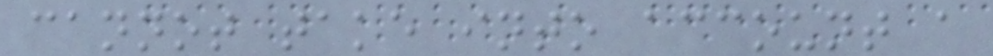cannot take into account a
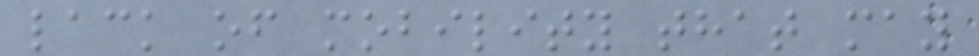lack of mobility that may
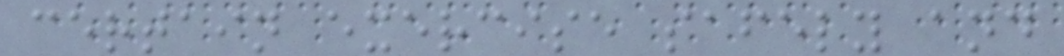certain exercise safely and
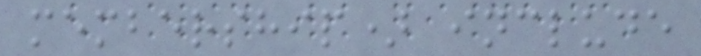membership) include
